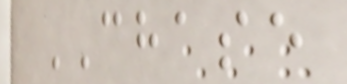CHASE
